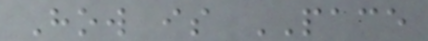How is PACE
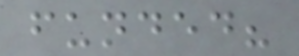funded?
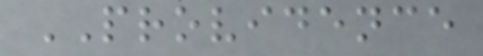PROVIDENCE
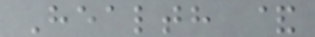Health &
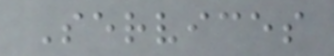Services
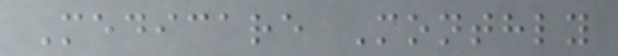Medicare Monthly
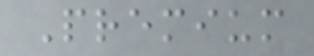Premium
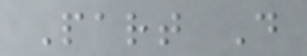Part D
